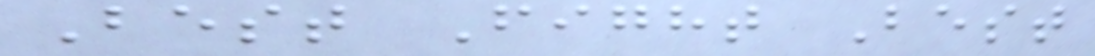Best Fight Best
